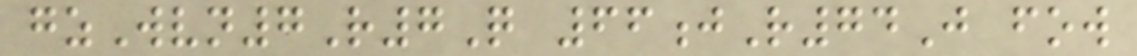gzWvn7R7Q 66jR74J fow
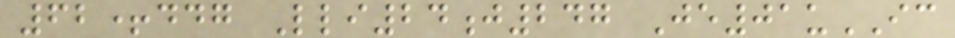62+ddg Lli24j247 Je01uIC
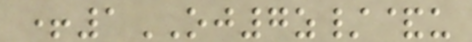+1OJ7z/&u
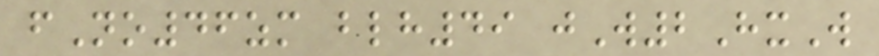fNo46zm blh49 jW2HxW
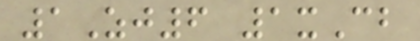1Zj6 1xCb
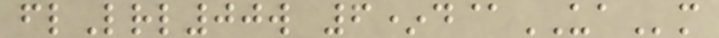flLrl00w 6*d@UAm
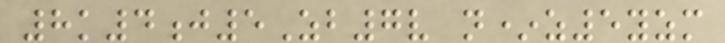8k4j5Zb7v n*z5yzm
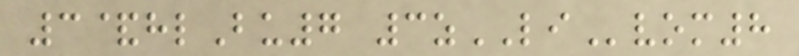3&hlBu7 3zLIvom8
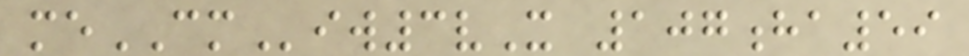meCMiw3vX 107ha59
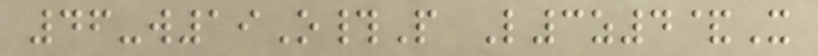46-w19O#P L3z4&X
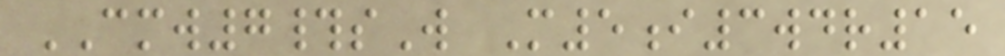CMW7#sW M5i3wdr15
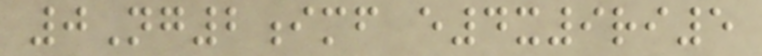0Ng2imf e4x9ri5
